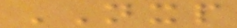NXP
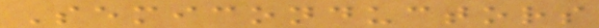Semiconductors
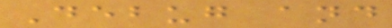Debug and
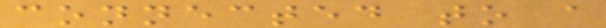connected to a
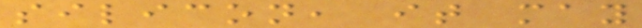silicon, it may
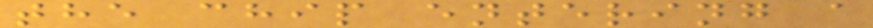the chip entering a
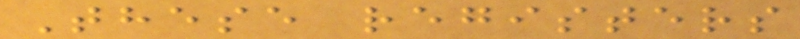These registers
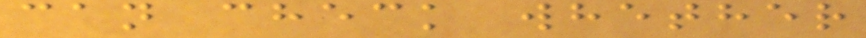can check whether
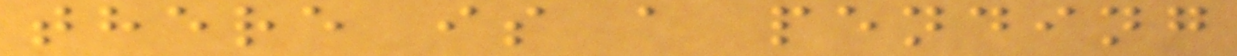there is a pending
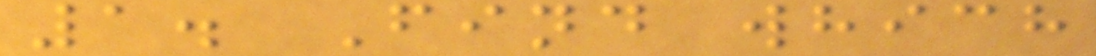1. Find which
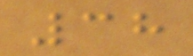38
